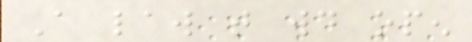A law that would open
